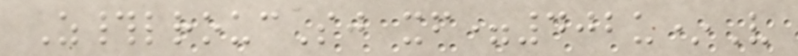Z#lroucSj xf=402u*V
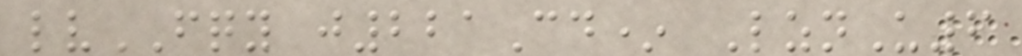lvFQY j221Cd* LznU6
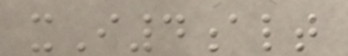xI4alt
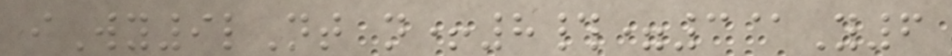iWy9lNt n+8#=3@Y6
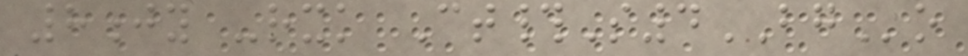8jy -rxk Ct#S4BGo
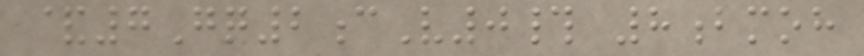&7Gq2cV0# 8bmoh
